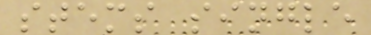stems single
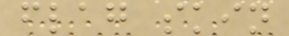flag skin
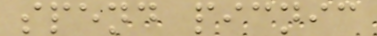spend picnic
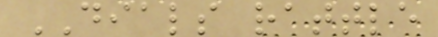DIALS rattle
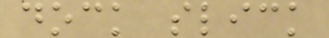dock slick
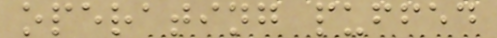operating puffed
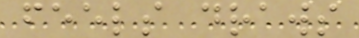feels draws
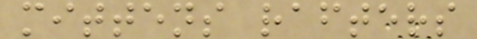mittens rafters
